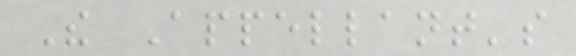The Appellant's
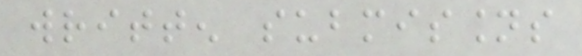written submissions
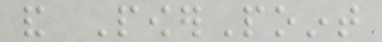and PowerPoint
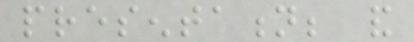presentation; and
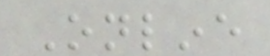Online
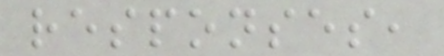responses,
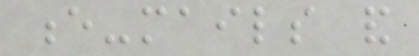e-mails and
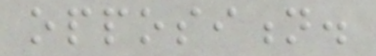opposition.
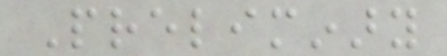Preliminary
